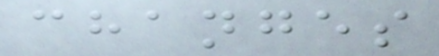changes
